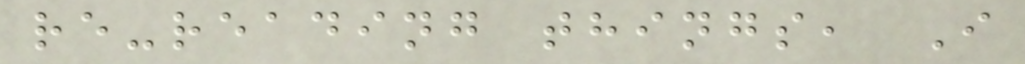re-reading things, I
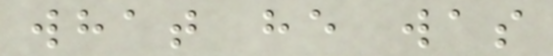what he was
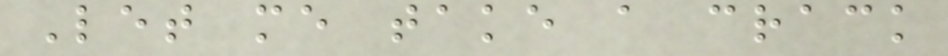Let me take a crack
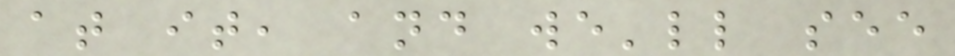at it, and we'll see
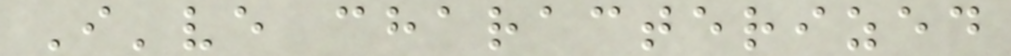I've characterized
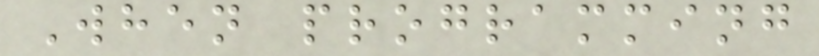When programming
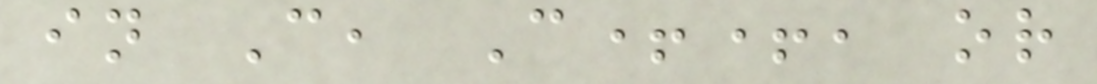in C, C++, or
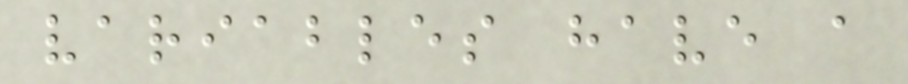variables have a
